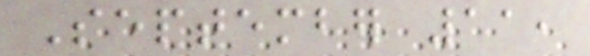September 11,
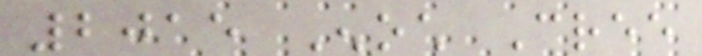2015 Enoch Cree
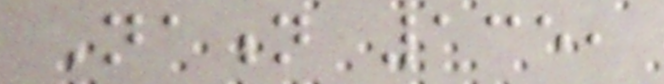Nation 135,
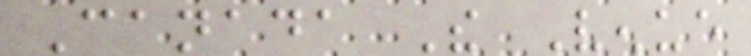Canada The Venue
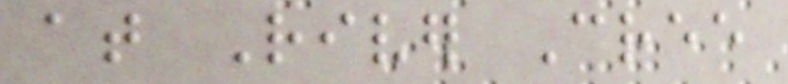at River Cree
